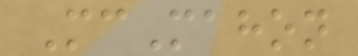McMahon
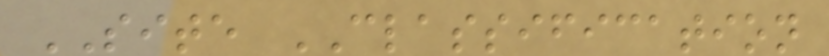SITE CLASSIFICATION
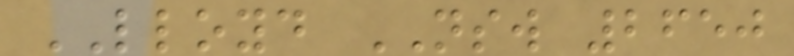LLOYD NSW 2650
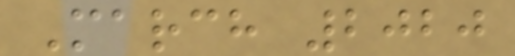March 2020
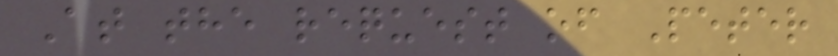At the request of Peter
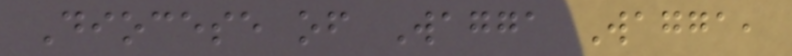Diocese of Wagga Wagga,
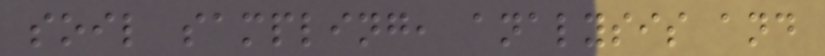soil sampling, analysis and
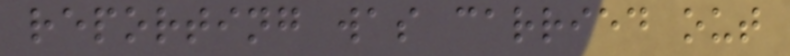reporting was carried out
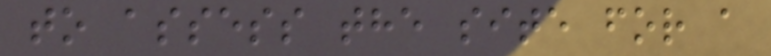to assess the site for a
